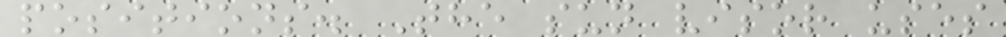positions. The sun visor uses
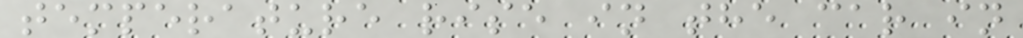temperature rise in the car in
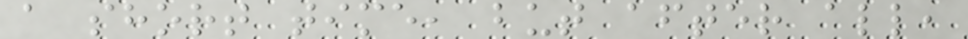a short time, but after all,
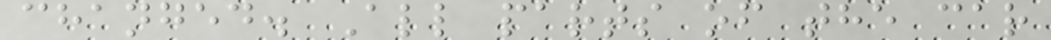changed. All parts of the car
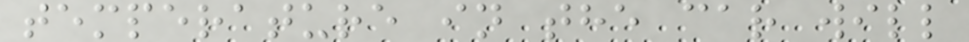temperature in the car will
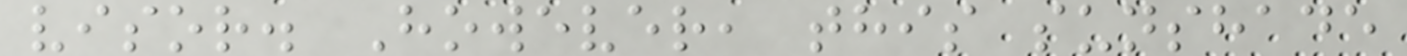visor. However, this sunshade
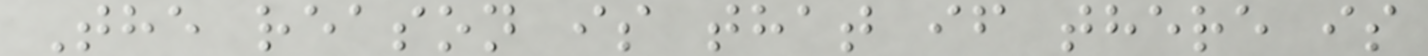The reason is that if there is
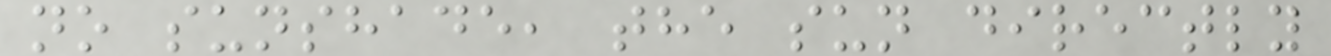no sunshade, the sun directly
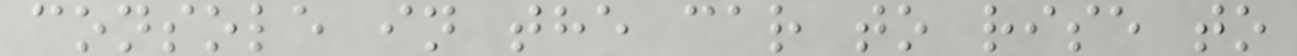console in the car to rise to
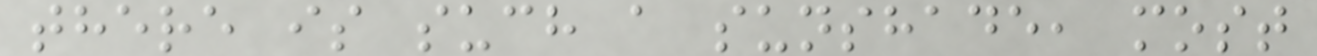there is such a sunshade, most
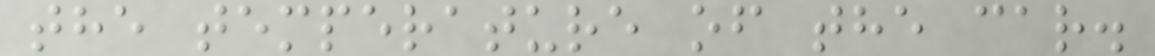the temperature of the car.
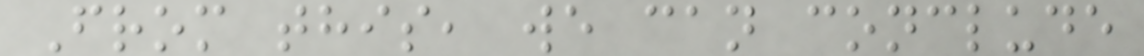From this, we can conclude
